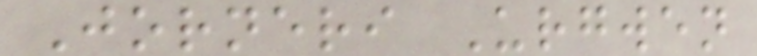Jorneri Urgwen
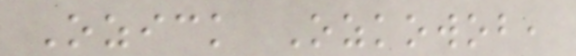Ozick Ozkowob,
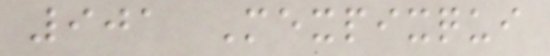901 Mexpixqui
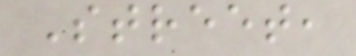Street,
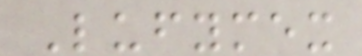Lufymex
